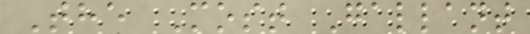The Most Gallant
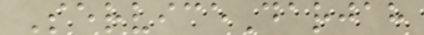ServiceDarjah
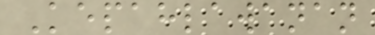Kepahlawanan
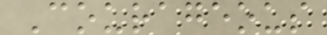Courageous
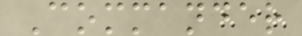Commander
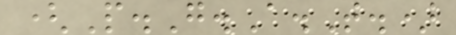(P.G.A.T.)
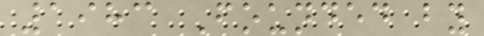1983 Founded by
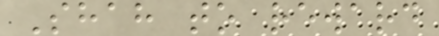Shah to reward
